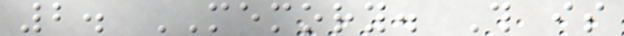2. MEMORY. This is
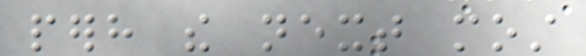perhaps the next most
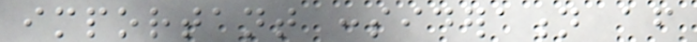important consideration after
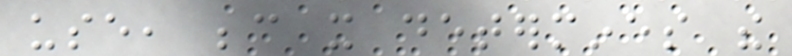use, because it determines the
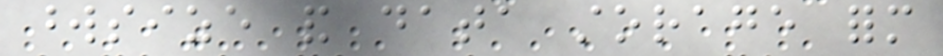wordsize and data storage form
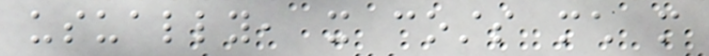usually, it costs much more
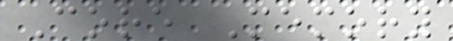Core Memory
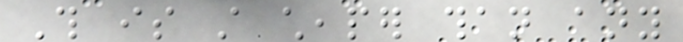This is still cheaper than any
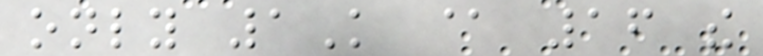only 1K @ 16 the
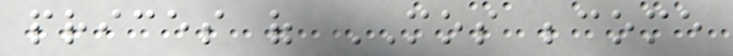prices of MOS become
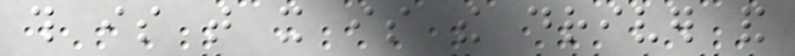this is that it is the driver and
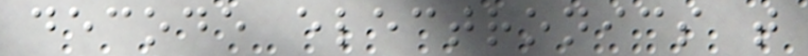decode electronics that
